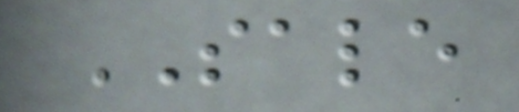SALE
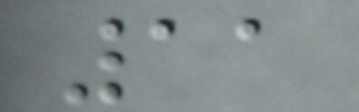11
